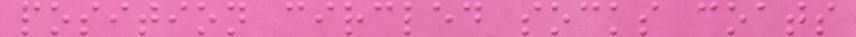position circled socks coats
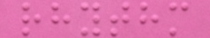rhythm
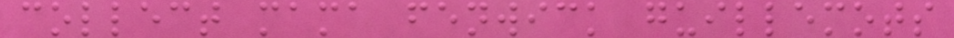collect mama fenwick guillemots
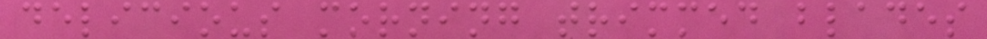delicious morning trimmed blades
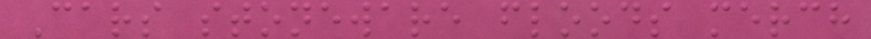Cars stoneware floods merch
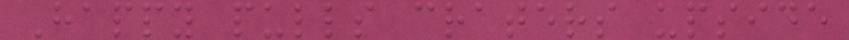Happy pulls craters upside
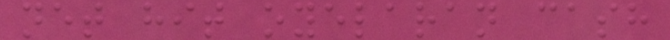net hit oyelaran cash
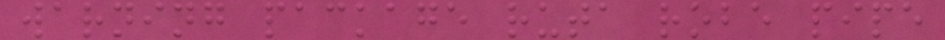warning package ruta robe pipe
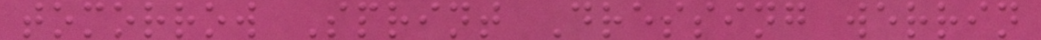tomorrow Sprint Dressing werrin
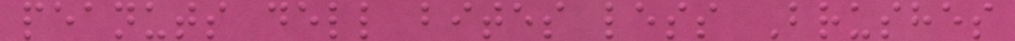peanuts dell bites less Brushes
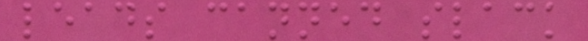leads canned slack
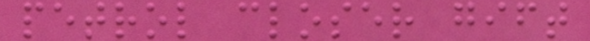petrol closer gift
